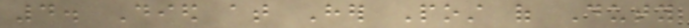4. Died at Her Post of Duty
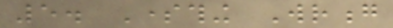5. Something Wrong
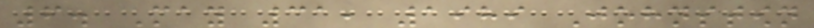6. May 31, 1989 Johnstown
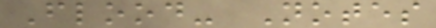Flood- Notes
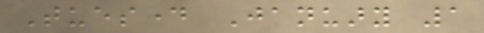Tuesday January 1
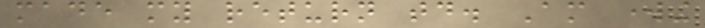made my return today. Am working
